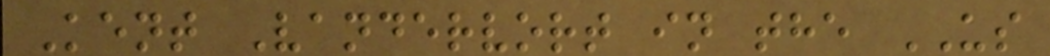Kent Vandervort in the US
